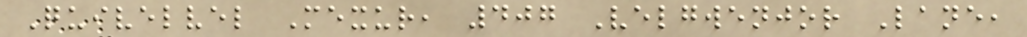Quivelvel Mexur, 407 Velgwenjor Lane,
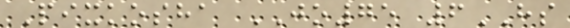Pixkosha JO75 6HS
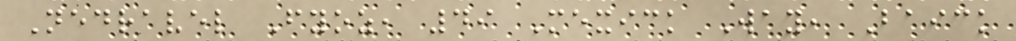Nedravel Fyoz, 49 Mexick Way, Baick
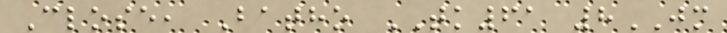Close, Batho TK61 8JM
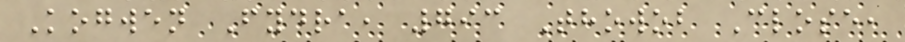Kogwen Fydra, 793 Thowob Close,
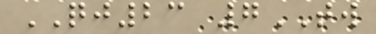QJ23 7TW
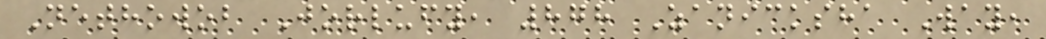Nethowob Jorlufy, 878 Zanicksha Way,
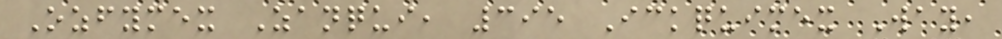Ozfymex Zanqui, 395 Ickquimex Way,
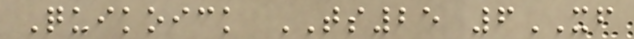Quikoick TS25 6XF
